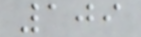109
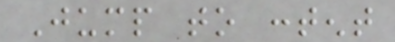Jump to content
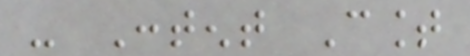- Content Count
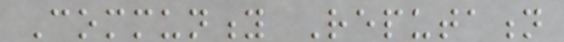Community Reputation
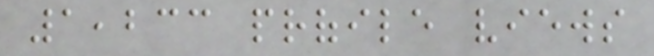1,233 profile views
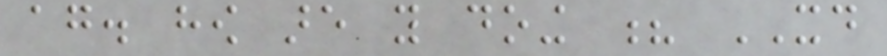again. how are you doing ? XD
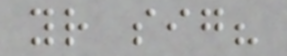your sig?
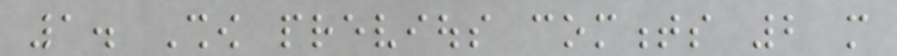1. Show previous comments 2 more
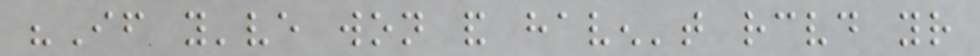"If you've won and haven't received your
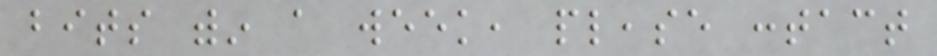bits within a week, please contact
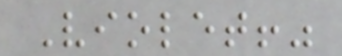Violet!"
